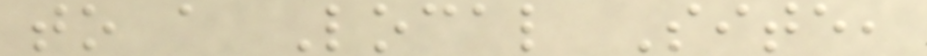to a Local Site,
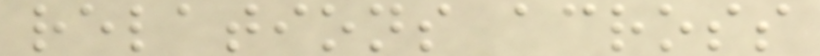relations across
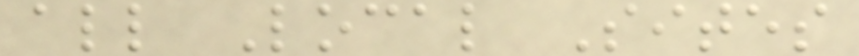all Local Sites
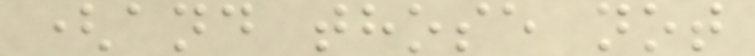(and those not
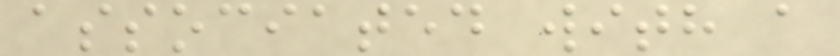associated with a
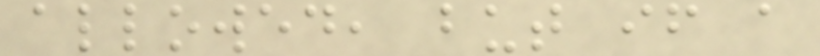allowed, but if a
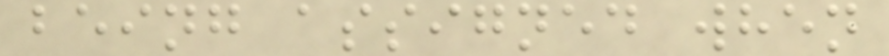being assigned when
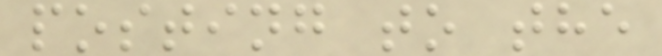posting to the
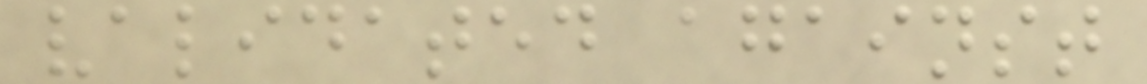validated against
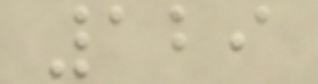129
